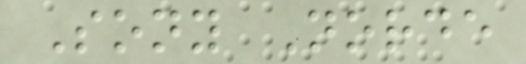Sony Norde
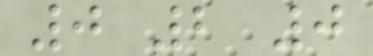0 2 0
